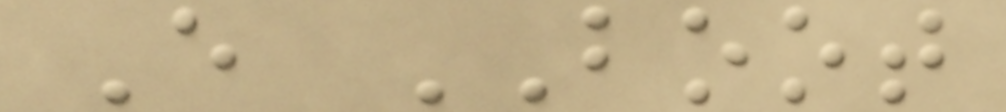E BOOT
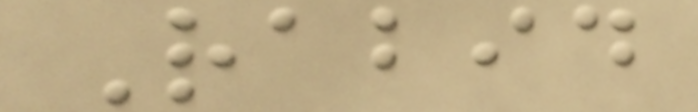Rabid
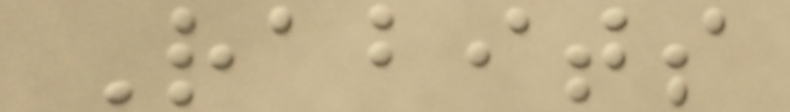Rabits
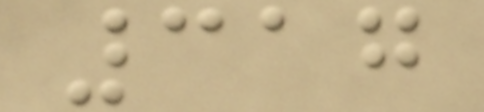317
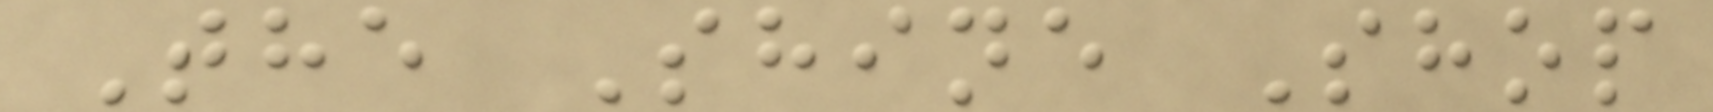The Shine Shop
